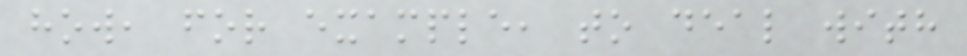how, for example, to deal with
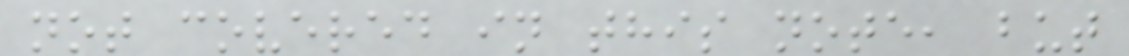not covered in this note, but
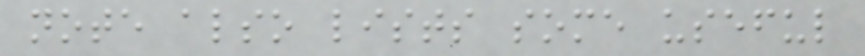note also lists some useful
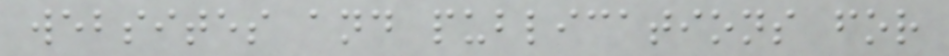websites and publications for
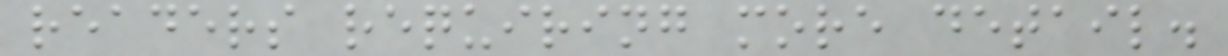readers requiring more detail.
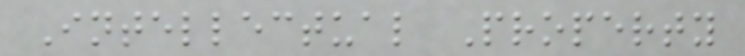Intellectual Property
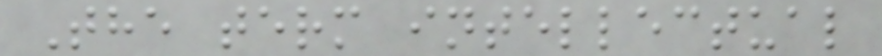The term intellectual
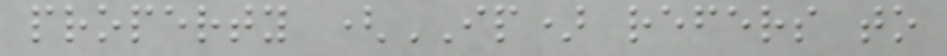property (IP) refers to
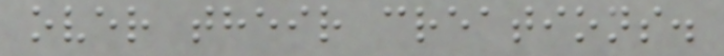over their creations.
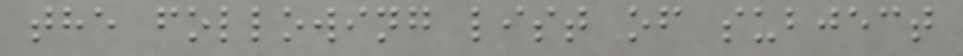the following list of subject
